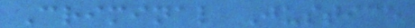Criminal Justice
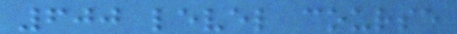600 level course
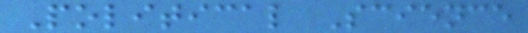Political Science
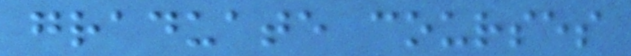graduate courses
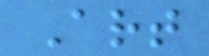Art
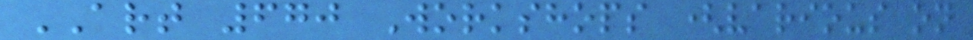ART 670 Workshops (various on
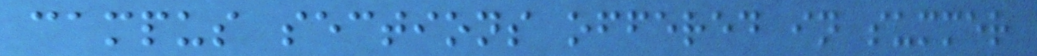campus sections offered in summer
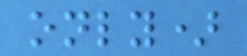only)
